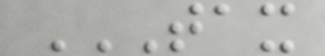TAX
